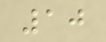10
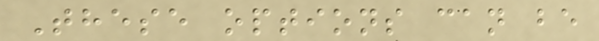These options can be
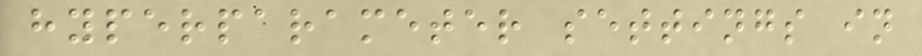hyperparameter settings in
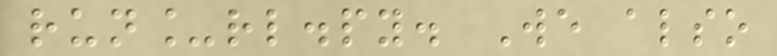run_rl.py. We also
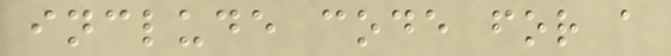include code for a
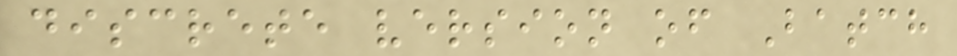discrete version of Batch
